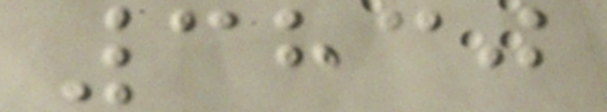3830
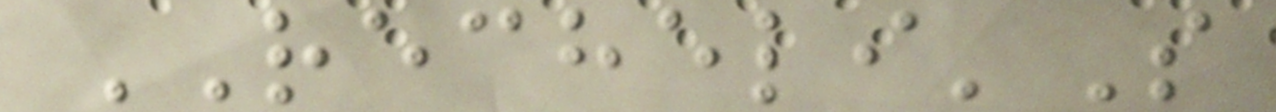RECHELI'S
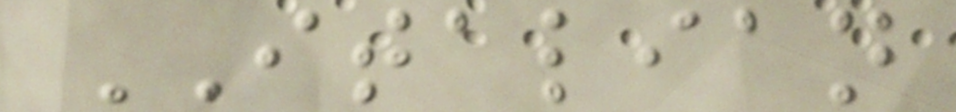ITALIAN
